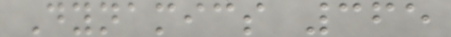Dynamics 365
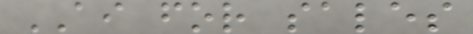AI for sales
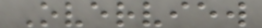Overview
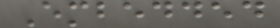Embedded
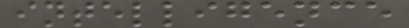intelligence
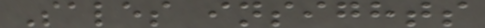Sales insights
